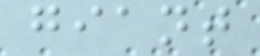giant
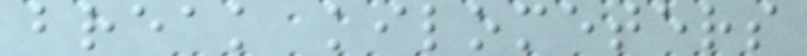break kilometers
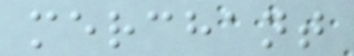merchant
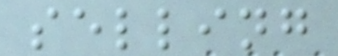selling
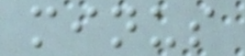minus
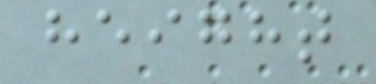height
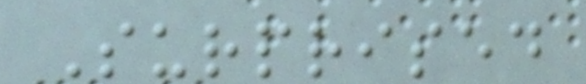Surprised
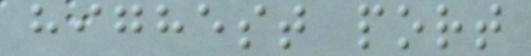highest port
